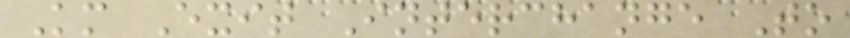Km Exit Interchange To
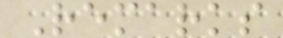Remarks
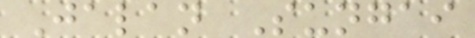Jalan Sungai
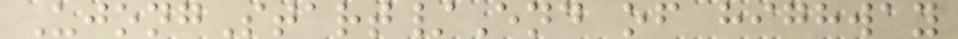UjongStart/End of highway
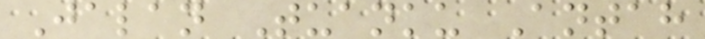Jalan Tuanku Antah
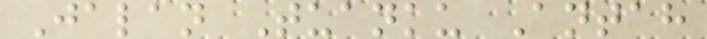Jalan Tuanku Antah
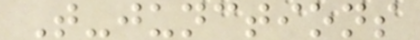T-junctions
